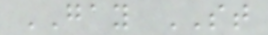GAY ST
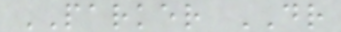PARKER DR
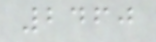2460
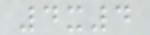4x4
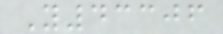Y43306
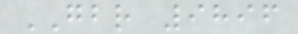GBR 9896
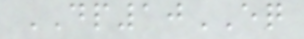DP10EQ
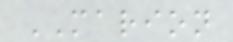MARION
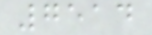7514
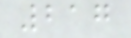217
